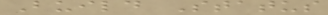Build Status
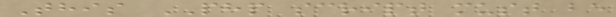This PHP script must be
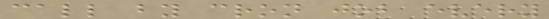call by cron job every
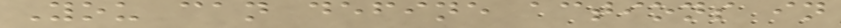You can define actions in
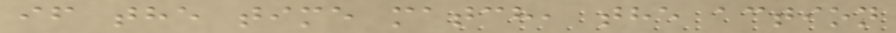if the time match, the action
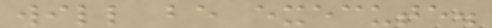will be execute.
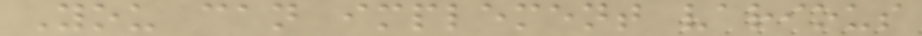You can implement various
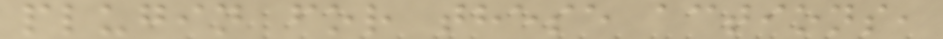plugin for these actions,
